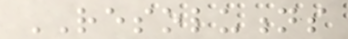RESOLUTIONS
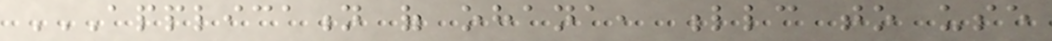APPLICATION OF OHANA, LLC TO USE
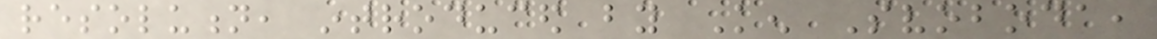resolution, introduced by Ken Svoboda,
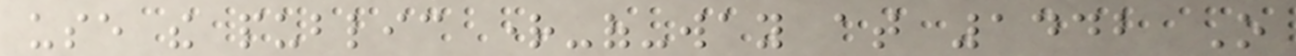use the public right-of-way at 1442 O
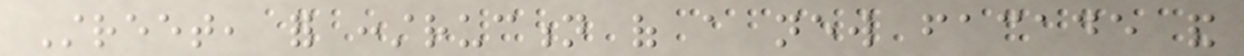Street, for construction of a new facade and
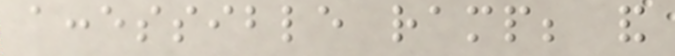accessible ramp; and
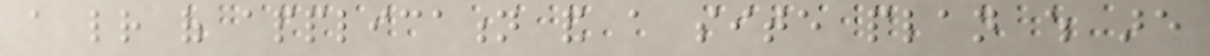a letter of application and a site plan which are
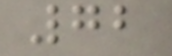72
